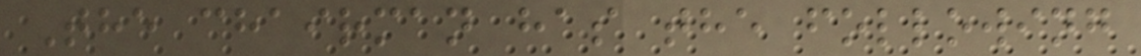The chairman has the following
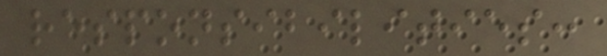responsibilities:
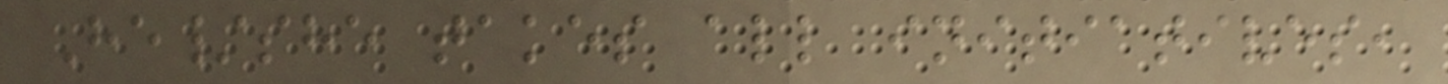He/she takes all initiatives,
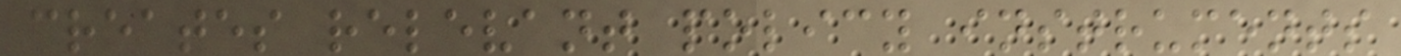creates relevant policy instruments
